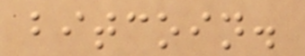bitcoin.
